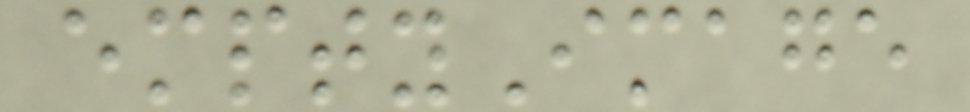emptyImage
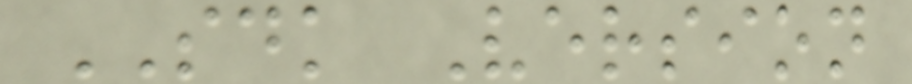SDK Version
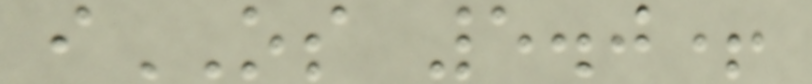iOS 5.0+
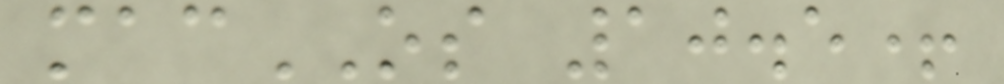macOS 10.5+
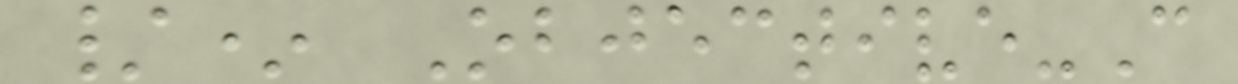/* Objective-C
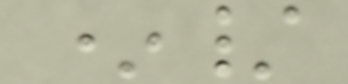*/
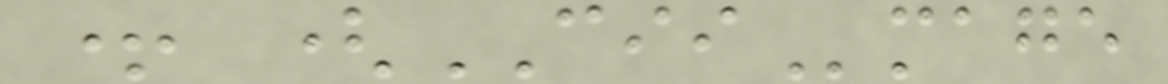+ (CIImage
